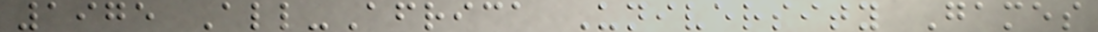1975 All-Africa University Games
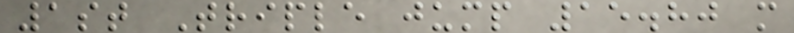1st Triple jump 15.80 m
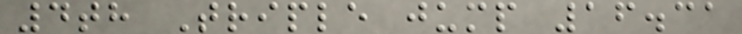4th Triple jump 16.31
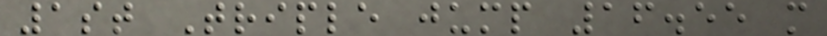1st Triple jump 16.55 m
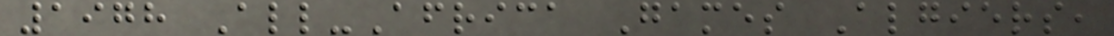1978 All-Africa Games Algiers,
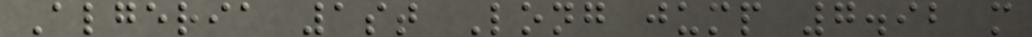Algeria 1st Long jump 7.92 m
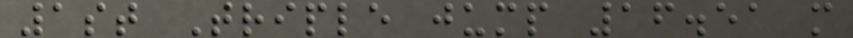1st Triple jump 16.51 m
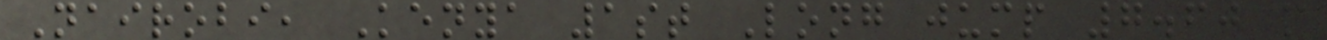Nairobi, Kenya 1st Long jump 7.60 m
